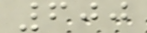600
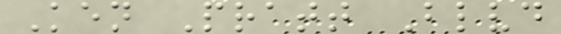Ken Pratt Blvd
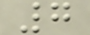7
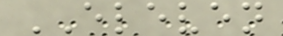ELEVEN
